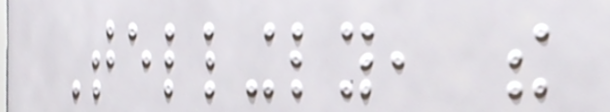Tellingly, the
